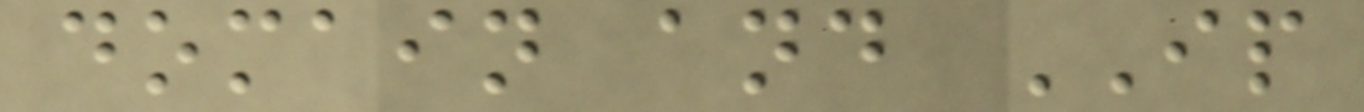domain and IP
